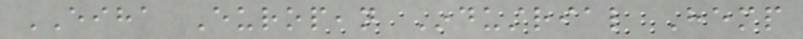EIHA European Industrial Hemp
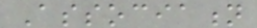Association
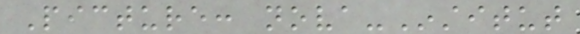Picture: nova-Institut
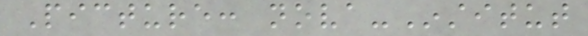Picture: nova-Institut
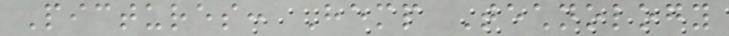Pictures: Hemp Technology
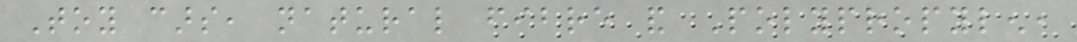Toy cars, natural fibre and Polypropylen,
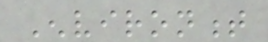Environment
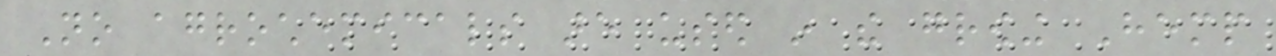No agrochemicals are used in the growing Hemp
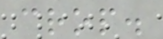crop.
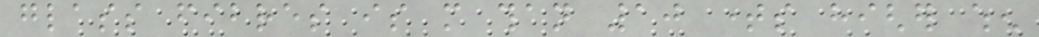glass fibres is more than 10 times higher when
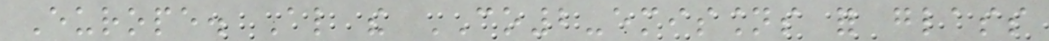Europe. Also the CO2-emissions for glass
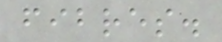fibres.
